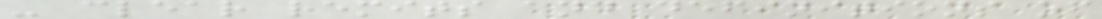- clear remits and definitions of
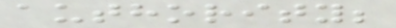authority;
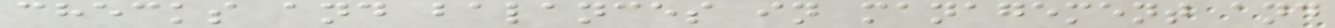checks and balances in management and
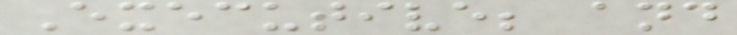Executive; and
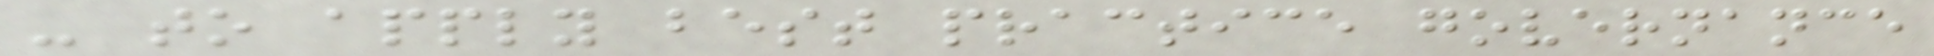- to apply best practice governance
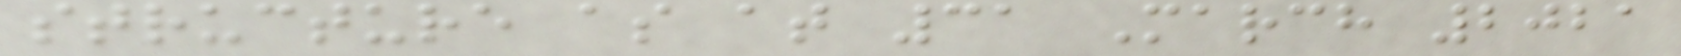structure as at 31 March 2021
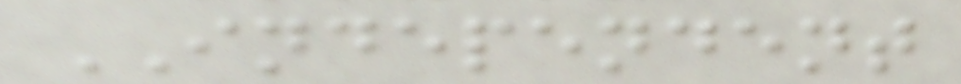INDEPENDENT
